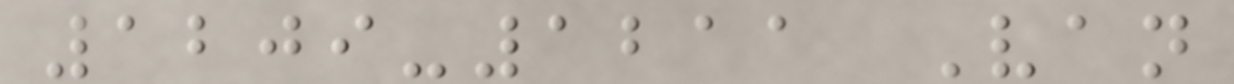1209-1211 Van
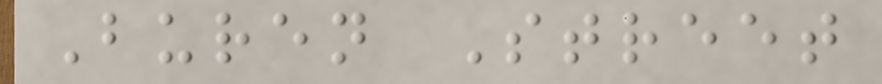Buren Street
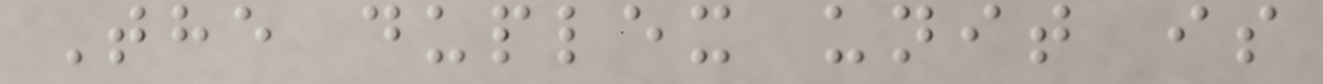The duplex unit is
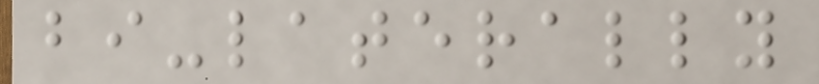bi-laterally
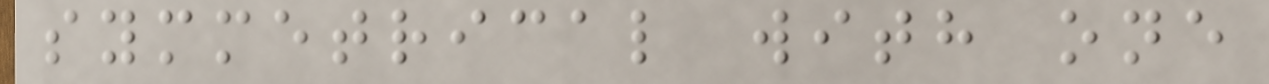symmetrical with one
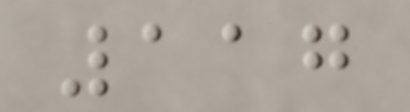117
